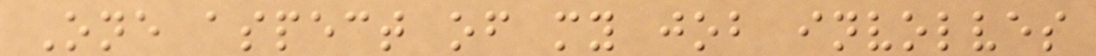One aspect of my job involves
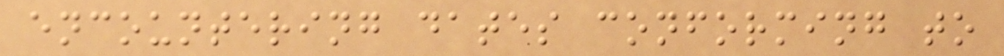encountering dates conforming to
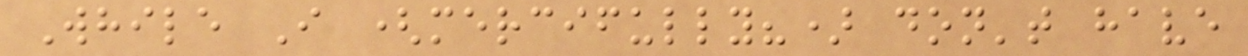While I (mercifully?) don't have
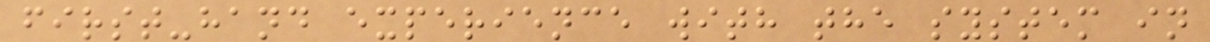first-hand experience with the system in
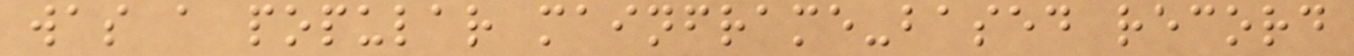was a popular mainframe-based record
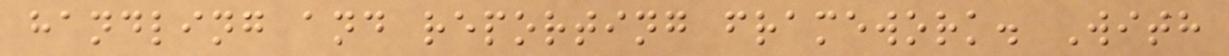handling and reporting framework. With
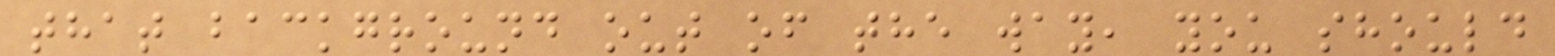that background out of the way, you should
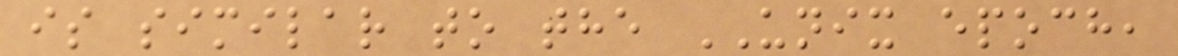is similar to the UNIX epoch,
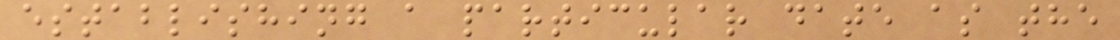establishing a particular date as the
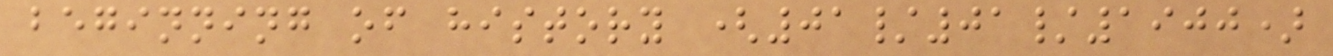beginning of history (01/01/1900)
